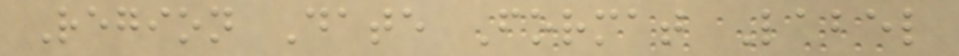Region Date Format Label
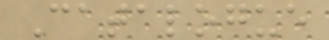Catalogue
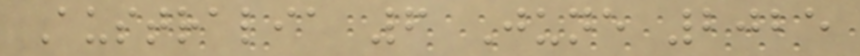Australia 6 June 2025
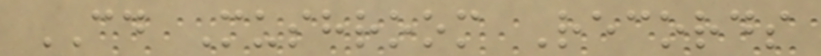CD Mushroom Records
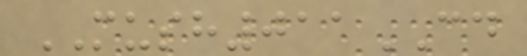MUSH011CD
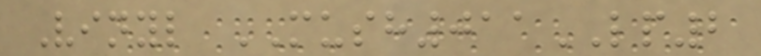Vinyl MUSH011LP2
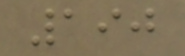190
